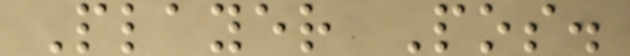Player Pos.
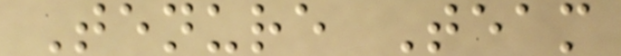Tenure Team
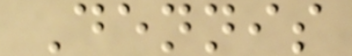Dennis
